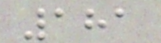181
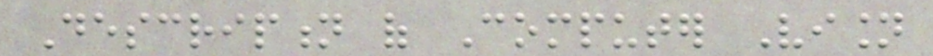Description of Computer Vision
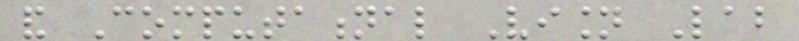and Computational Vision Lab
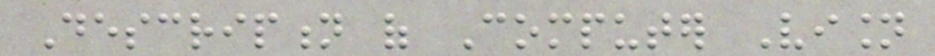Description of Computer Vision
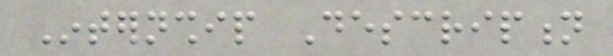Internship Description
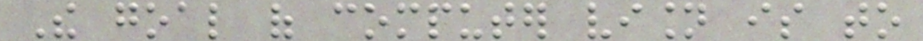The goal of computer vision is to
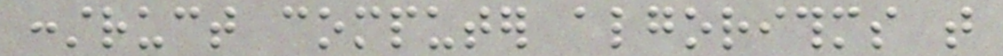construct computer algorithms that
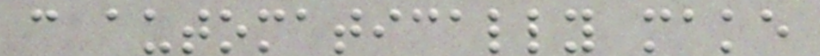can automatically make
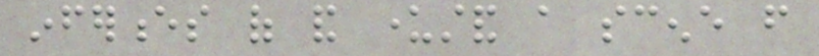inferences of and understand a scene from
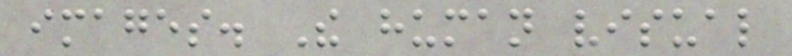images. The human visual
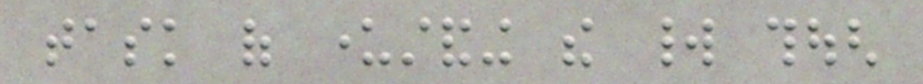task of understanding the world though
